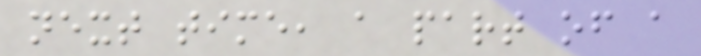next time, a part of a
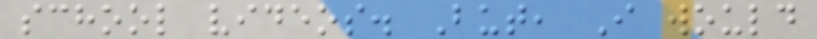school videos. But, I would
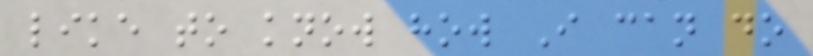like to know how I can do
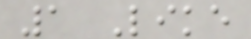1 Like
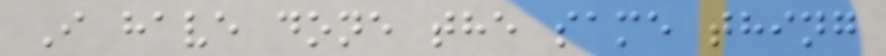I have done the same thing
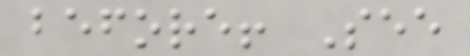before! See
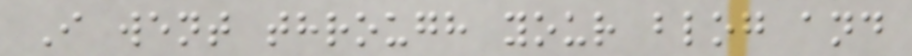I went through your blog and
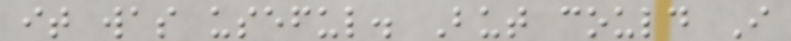it was useful. But could I
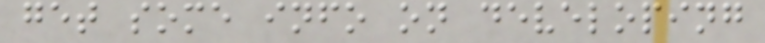get some info on developing
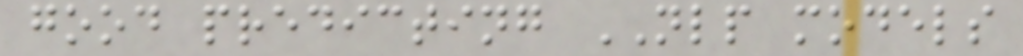good predicting NLP models
